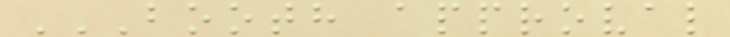BOOTH APPROVAL
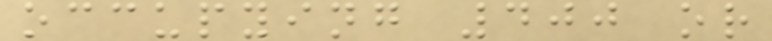occupying 400 or
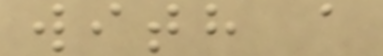with a
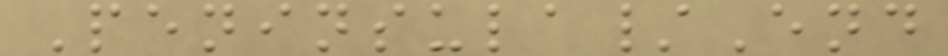Peninsula/End
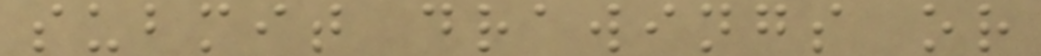submit drawings or
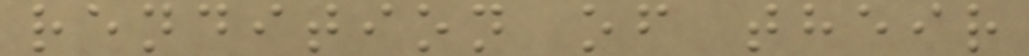rendition of their
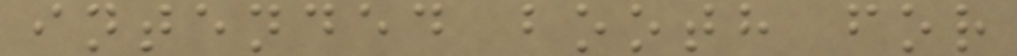intended booth for
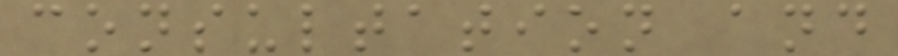consultation and
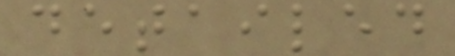detailed
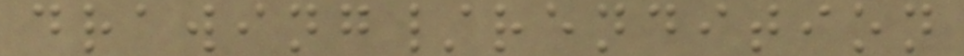drawing/rendition
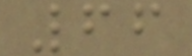66
